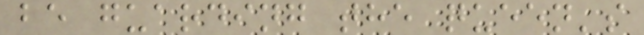be guarding the queen's
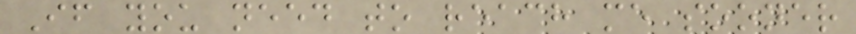If you need to reach me sooner
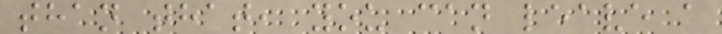than that, you can leave a
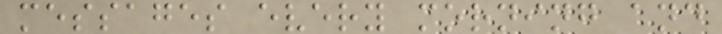messages every morning and
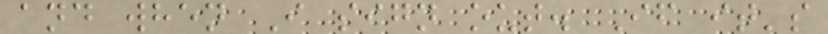and when I sign out. If it's
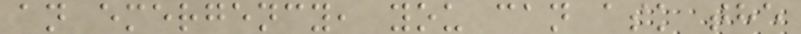an emergency, you can ask the
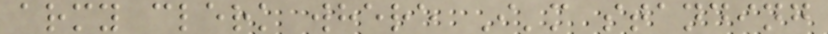army clerk where I'm standing
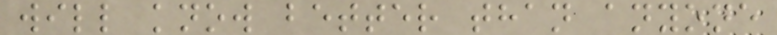will know better than anyone
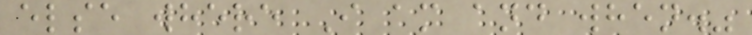else where I am and when."
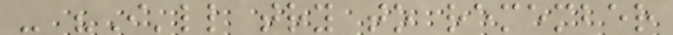- "I'll try to remember
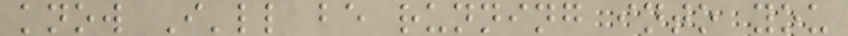know I'll be running into you
